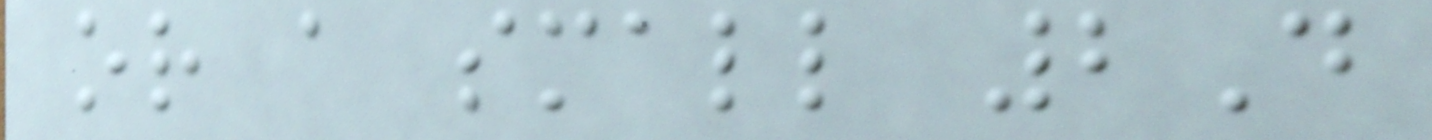or a small 2D
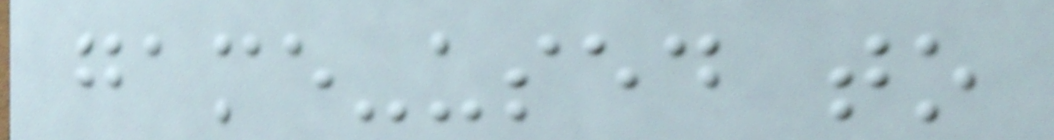game-used to
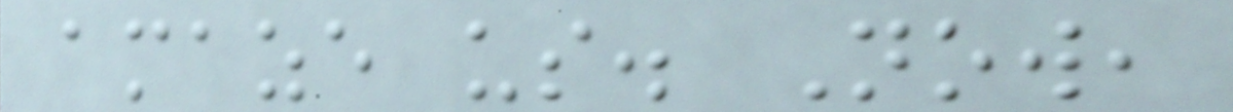amaze us. Now,
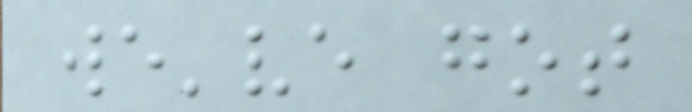we've got
